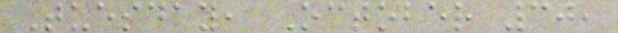Tuesday, October 30,
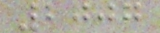2007
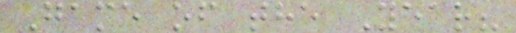Game of the Year?
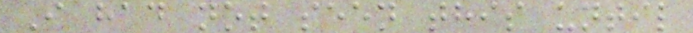I had not seen this until
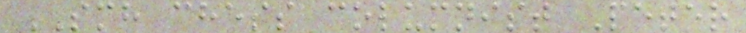SMH chess columnist Peter
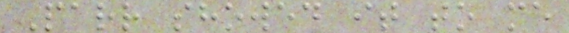Parr showed it to me
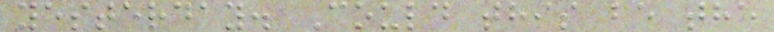yesterday. Could this be the
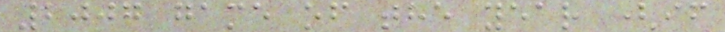2007 game of the year (if
